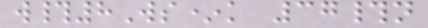w#8Ws*k 37#n
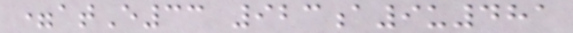=atE33 923a9u481
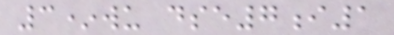3*wu dse7i1
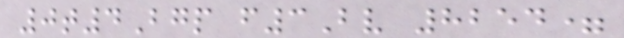0t4Bgp f3Bv 8254=
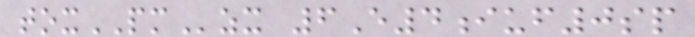toxPMzx 6E4iuf0sp
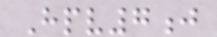Hpv7j
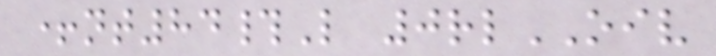+nt84#L 0rlOIV
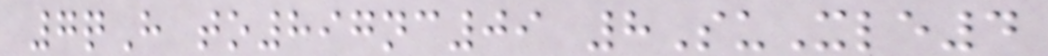7qH to897nc09 8SuXle4
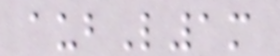aubL1m
